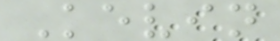Kevin
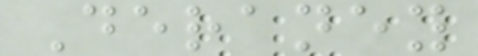Deraney
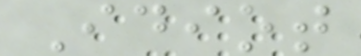Idiot
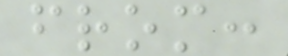from:
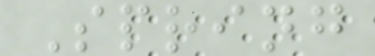Spring
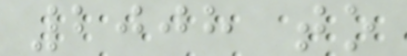2008 to
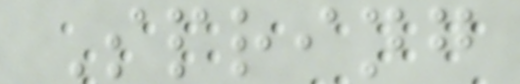Spring
